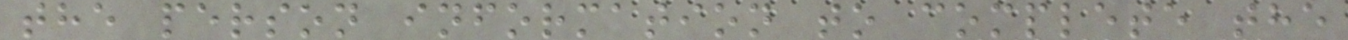the person information to complete the
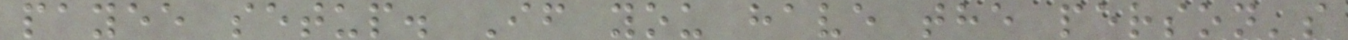payee setup. If you have the person's
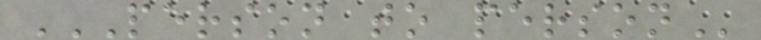PERSON TO PERSON
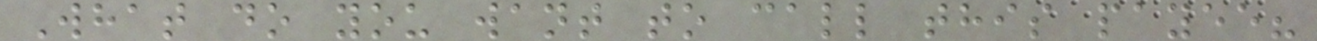What do you want to call this payee?
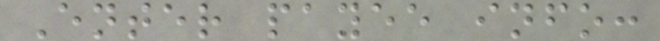Enter payee info:
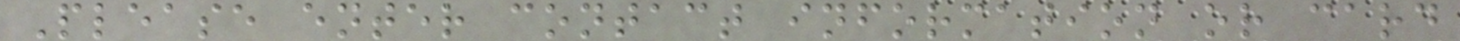Please enter contact information or card
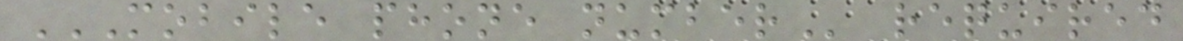MOBILE PHONE NUMBER required
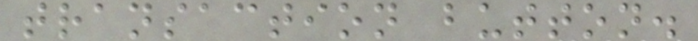transaction button.
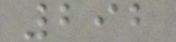292
